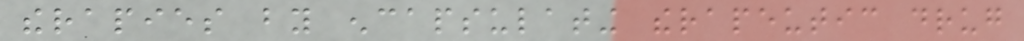therapies by encapsulating therapeutic drug
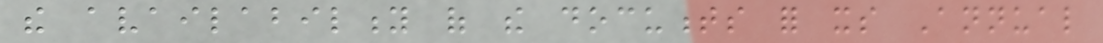the availability of the documents for its Annual
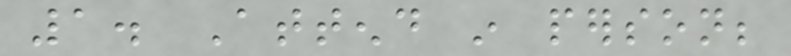1. Attend in person;
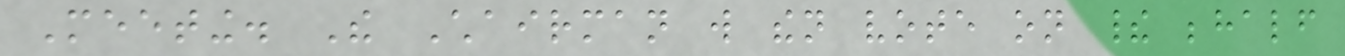Meeting. The Chairman will then vote on their behalf
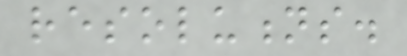resolutions.
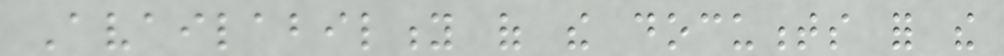Availability of the documents for the
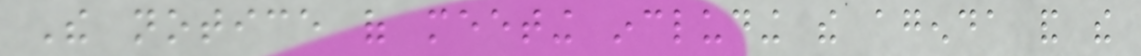The notice of meeting including the agenda and the
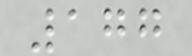177
